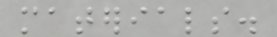materials.
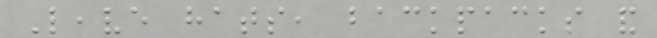Leave hats, backpacks and
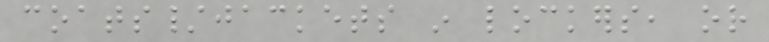coats/jackets in lockers, or
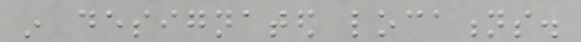in designated locations.
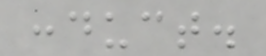conduct.
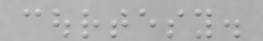courtesy.
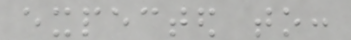expected to:
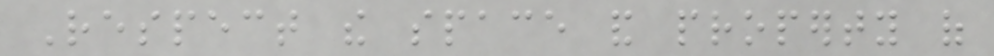Respect the space and property of
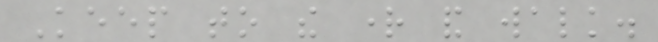Keep to the right and walk.
